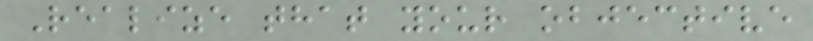Realize that your objective
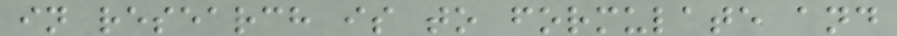in research is to formulate and
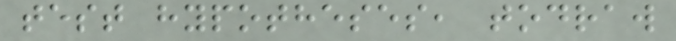test hypotheses, todraw
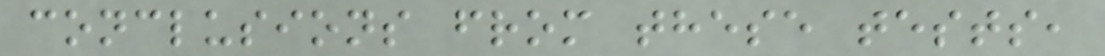conclusions from these tests,
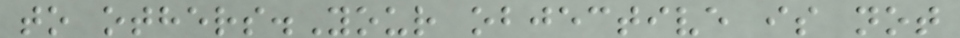to others.Your objective is not
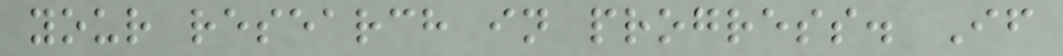your research in progress. If
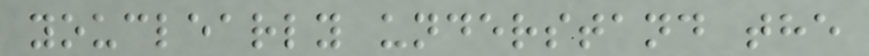youclearly understand the
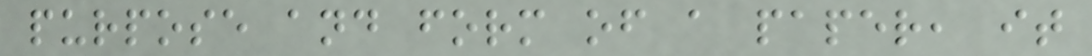purpose and form of a paper, it
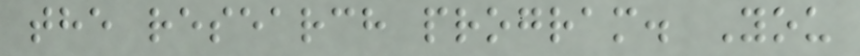the research program. You
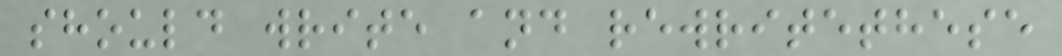should write and rewritethese
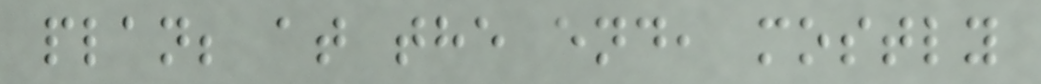plan; at the end, mostly
